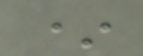*
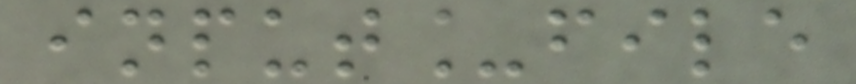input_file
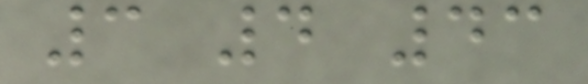3 4 43
